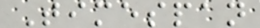Timespan
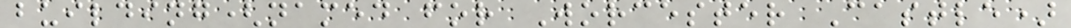building(named for Worcester Castle)
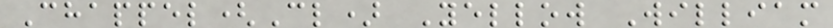Chappel(Cl) Yellow William
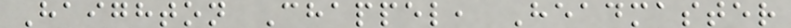Haighton Chappel, Headmaster
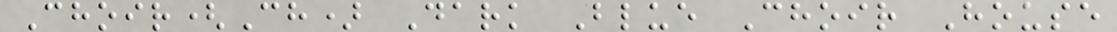Choir(Ch) Dark Blue Choir House
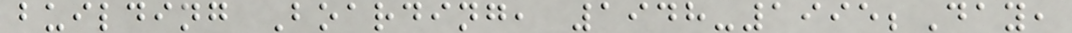building Boarding, 1948-1995;Day,
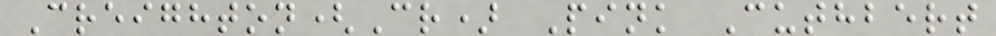Creighton(Cr) Pink Cuthbert
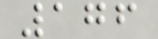176
